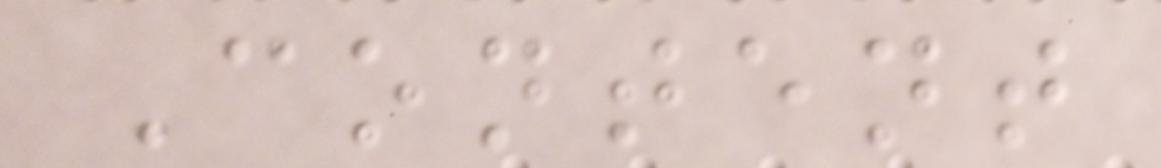Content
